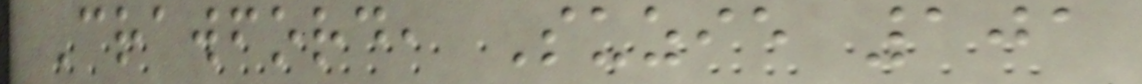Crawford, Suzie 101
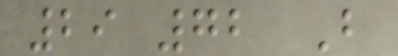29 72 B
